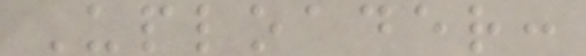Uploader:
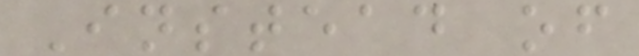Instead of
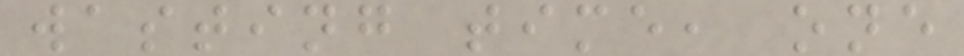wasting time, one
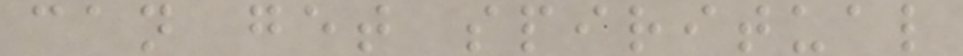can get spiritual
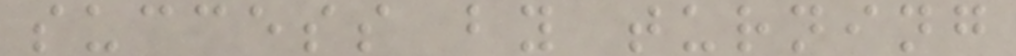success by turning
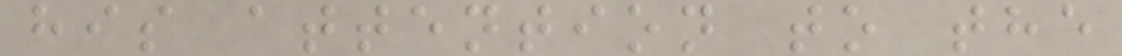his attention to the
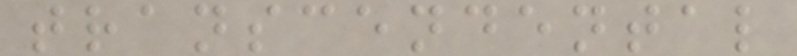transcendental
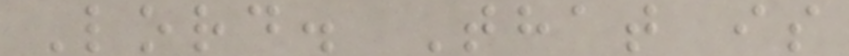Lord. That is
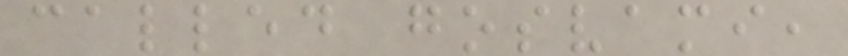called gosvami,
